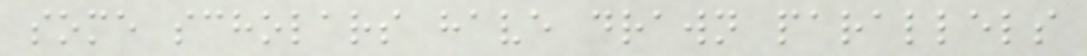some scholars have drawn parallels
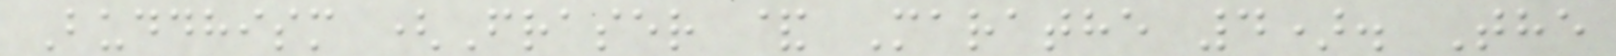Buddhism (Fraser & Marathe 4). The
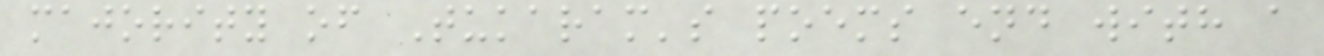majority of Tukaram's poems end with a
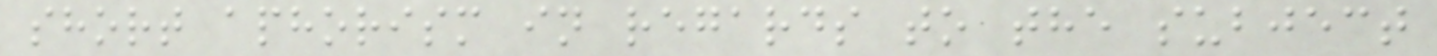short aphorism in regards to the subject
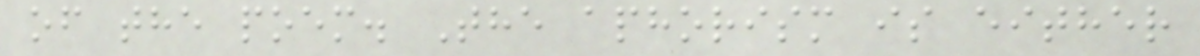of the poem. The aphorism is either
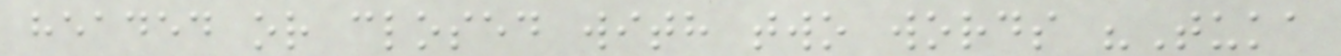headed or closed with two words "Tuka
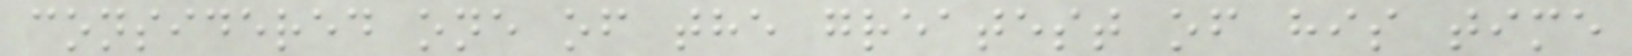considered one of the greatest of his time
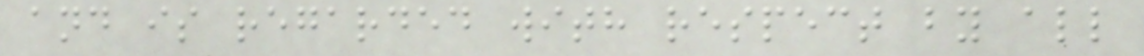and is regarded with respect by all
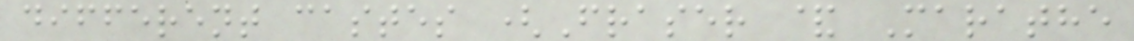different castes (Fraser & Marathe
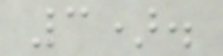3).
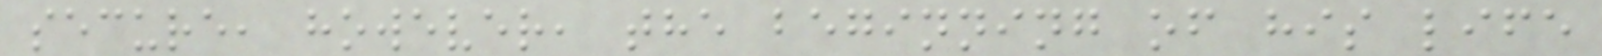secure, however, the beginning of his life
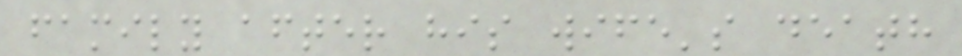family after his wife's death
